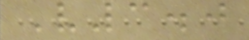V3.0
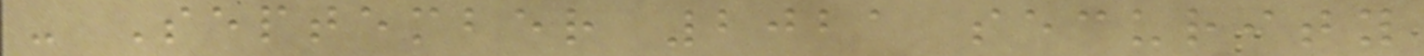- September 2021 security
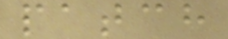patch
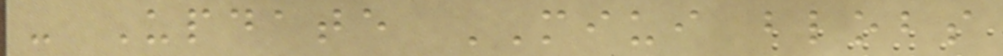- Update MIUI blobs
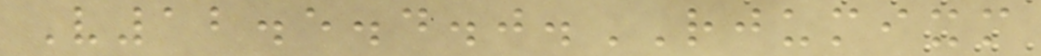V12.5.4.0.RJUMIXM
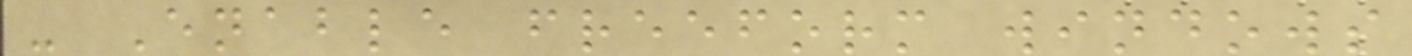- Enable freeform windows
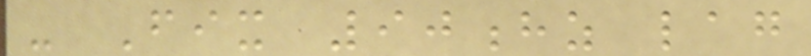- Fix 90hz lag
